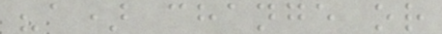"a) change or
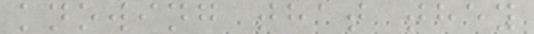knowing that they
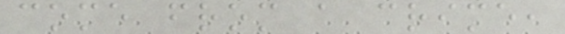come from a crime,
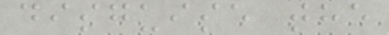disguise the
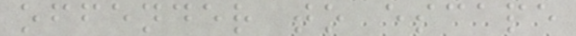offender to escape
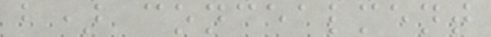b) concealment
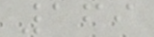169
